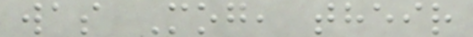was Mog, their
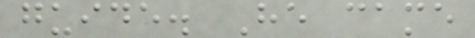guide. He came
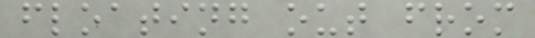floating out from
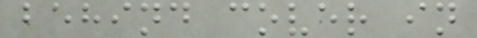behind cover in
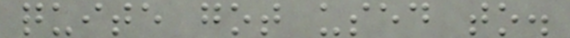quite got used to.
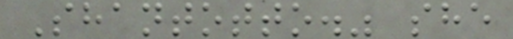Shantotto." she
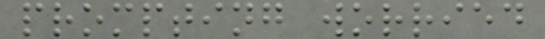prompting worried
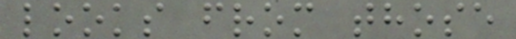looks from those
